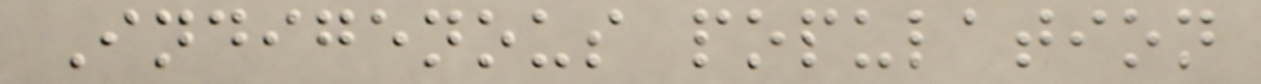Indigenous population
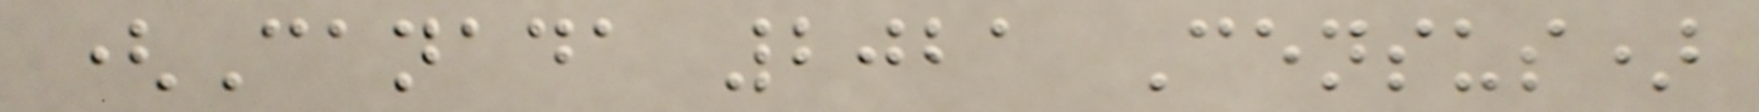(Canada 2021 Census)
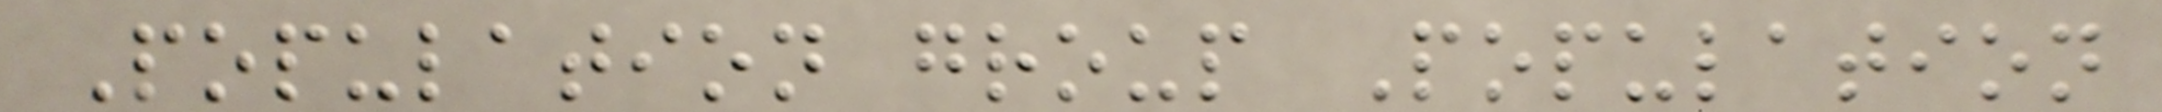Population group Population
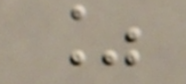%
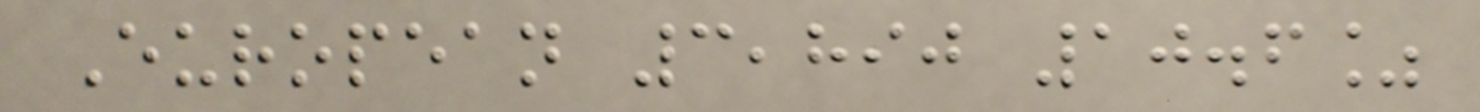European 3,890 10.6%
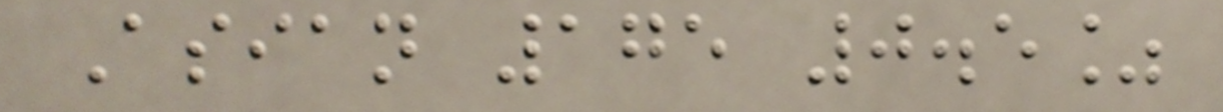Asian 175 0.5%
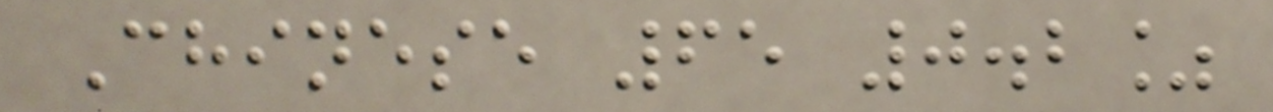Chinese 65 0.2%
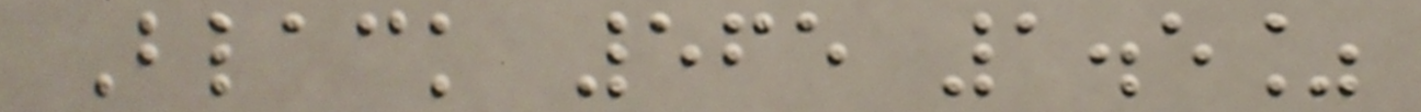Black 565 1.5%
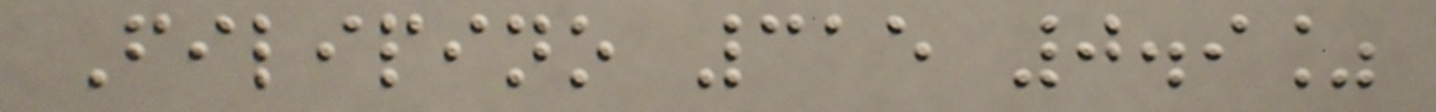Filipino 315 0.9%
